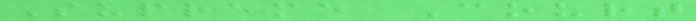Supreme Court
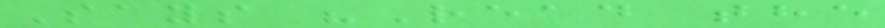Says "Read the
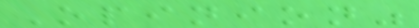Opinion"
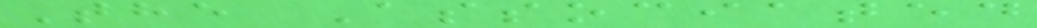The Associated
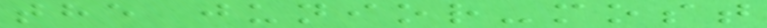the junior-most
